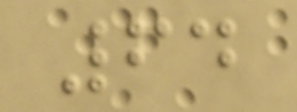64
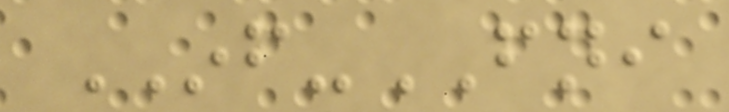INF-FNI
